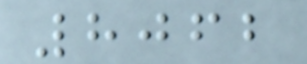8062
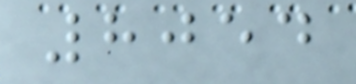8054
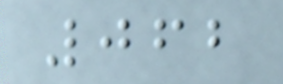062
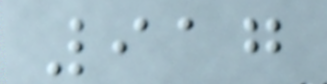917
